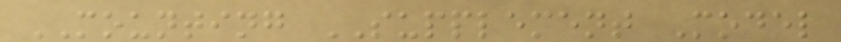MOUNTING SUPPLEMENT Model
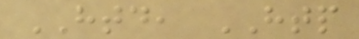HTD, HTP
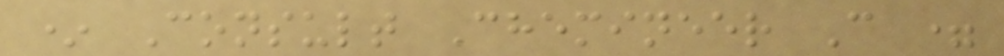* Consult Chemineer C =
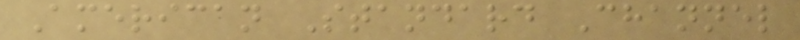American Standard Channel
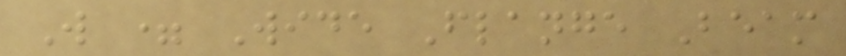W = Wide Flange Beam
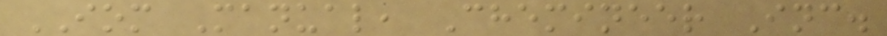IOM Manual, Chemineer Inc.
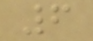6
